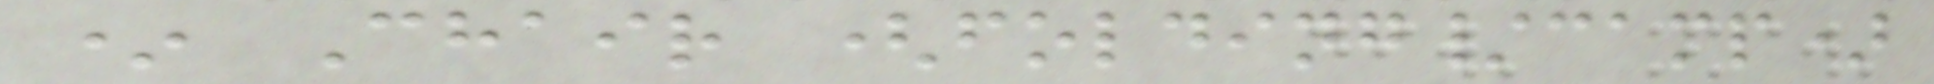* Chair (folding/camp)
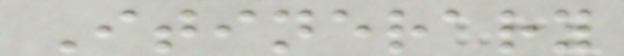Itinerary
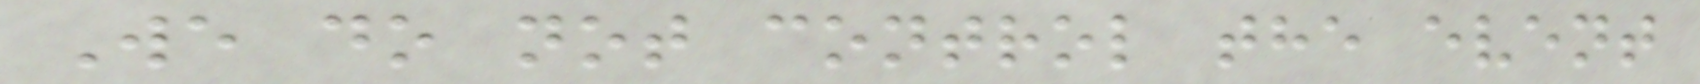We do not control the event
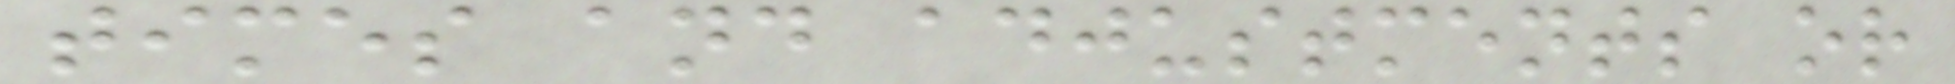times and adjustments or
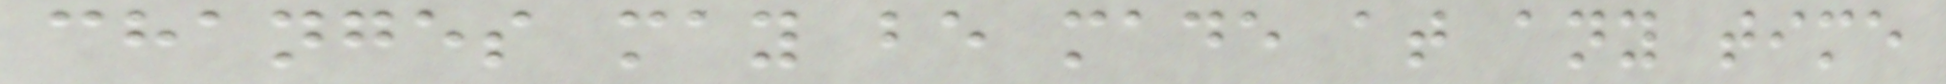changes may be made at any time
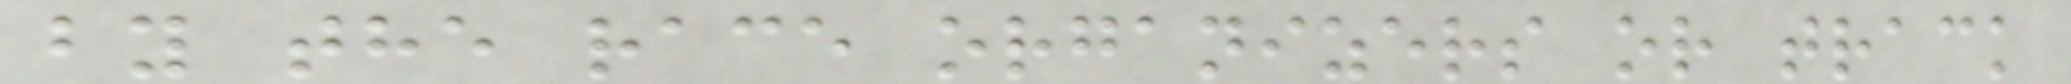by the race organizers or track
